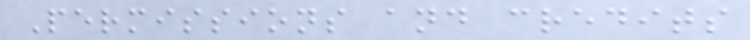Permissions and credits
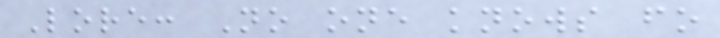Lore: No one knows fo
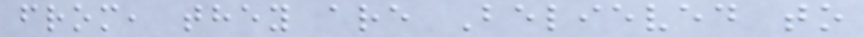from, they are Believed to
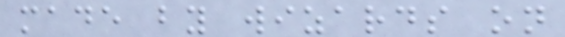made by wizards on
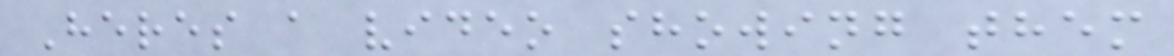Heres a video showing them
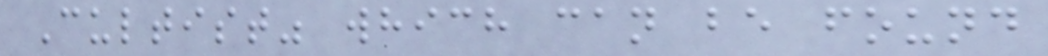Cultist" which can be found
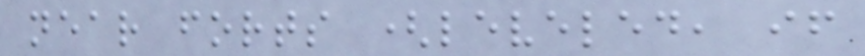near forts (leveled, if
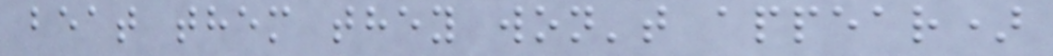beat them they won't appear)
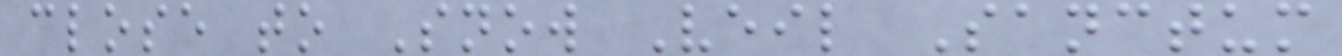close to Snow Veil Sanctum
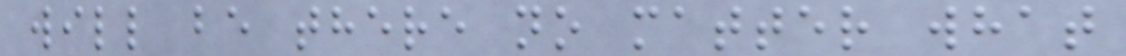will be there no matter what
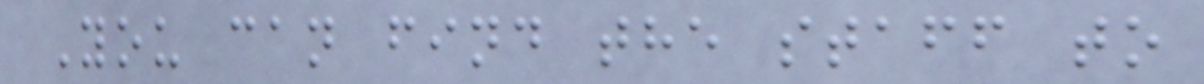You can find the staff to
